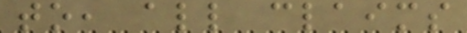to, all claims
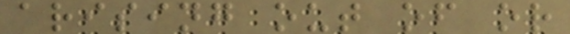arising out of or
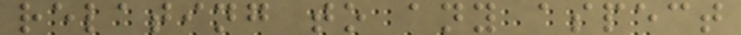relating to any aspect
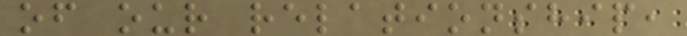of our relationship,
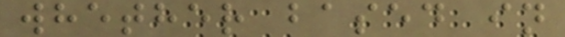whether based in
